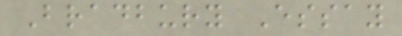Bradbury Essay
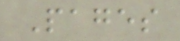Pages
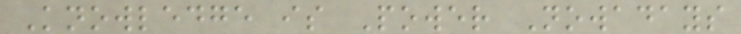Knowledge is Power Nowadays
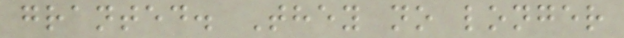granted. They no longer
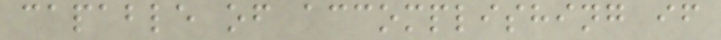capable of accomplishing if
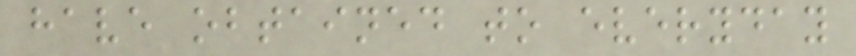have obtained to everyday
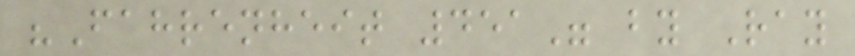"Fahrenheit 451" by Ray
